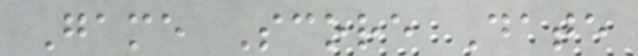Game Score Date
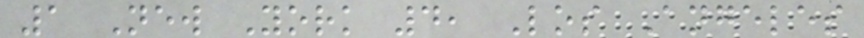1 New York 4, Los Angeles
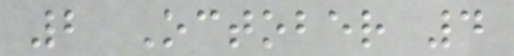2 October 4
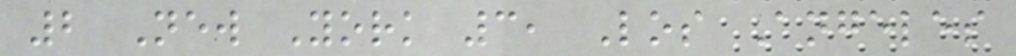2 New York 3, Los Angeles
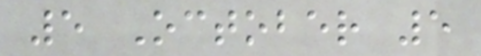5 October 5
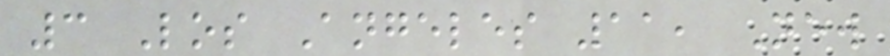3 Los Angeles 11, New
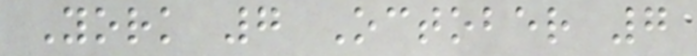York 7 October 7
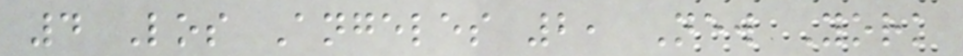4 Los Angeles 2, New York
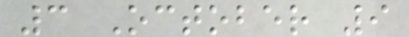3 October 9
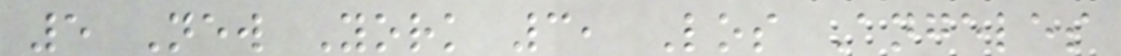5 New York 3, Los Angeles
